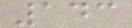143
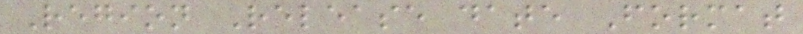Region Release date Format
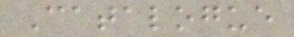Catalogue
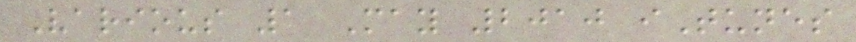Various 1 May 2010 iTunes
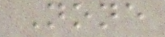None
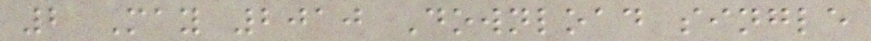2 May 2010 Download single
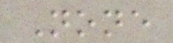None
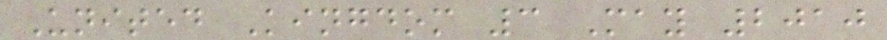United Kingdom 3 May 2010
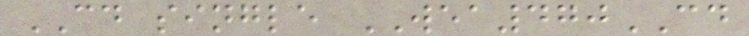CD single WEA470CD
